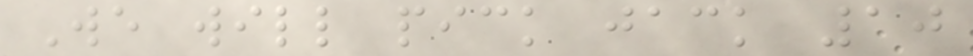We will pick jack 10
